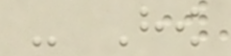- How
